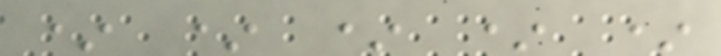* * * * *
